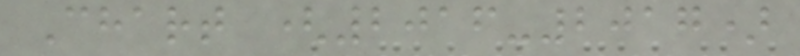Chart (2016-2017)
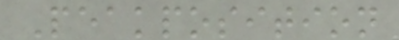Peakposition
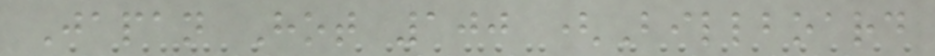Japan Hot 100 (Billboard
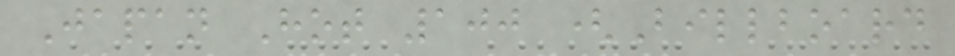Japan Hot 100 (Billboard
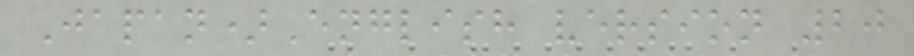Japan)English version 20
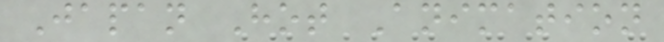Japan Hot Animation
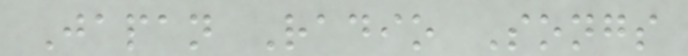Japan Radio Songs
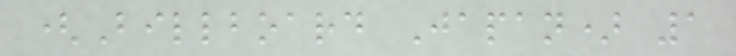(Billboard Japan) 1
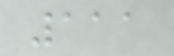111
